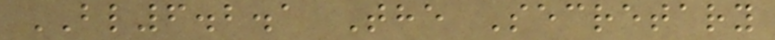BL6.2.1 The Secretary
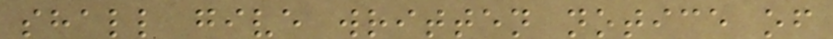shall give written notice of
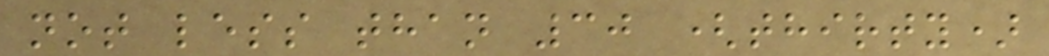not less than 30 (thirty)
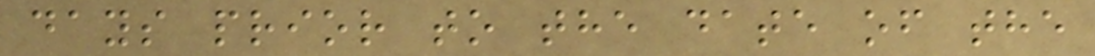days prior to the date of the
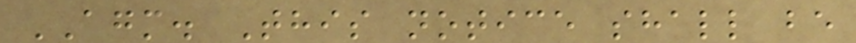AGM. This notice shall be
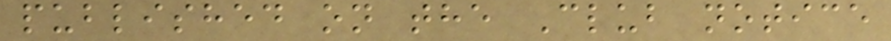published on the Club notice
